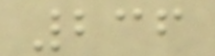236
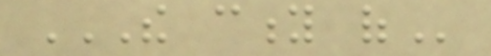THE CITY OF
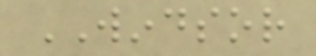WINDSOR
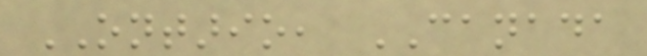ONTARIO, CANADA
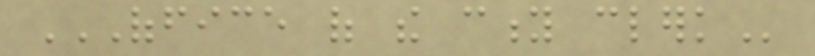OFFICE OF THE CITY CLERK
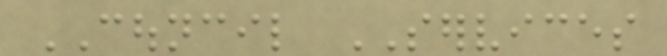COUNCIL SERVICES
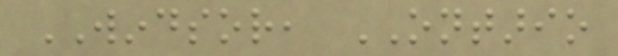WINDSOR, ONTARIO
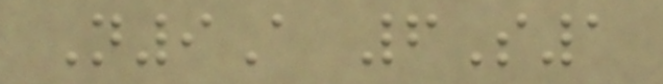N9A 6S1
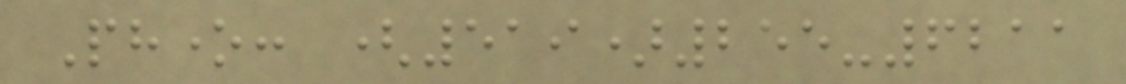Phone: (519)255-6211
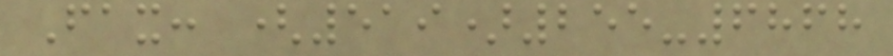Fax: (519)255-6868
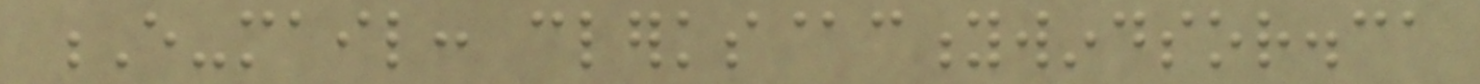E-mail: clerks@citywindsor.ca
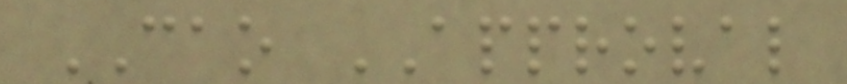CAO APPROVAL
